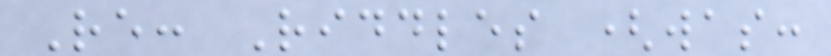Re: Riddles (was:
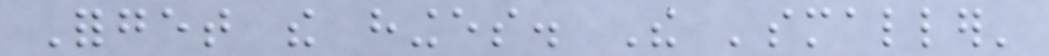Forget the hinges. The 'smaller'
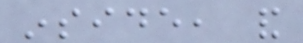inside, and
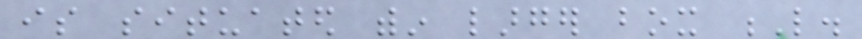is situated within larger box L.
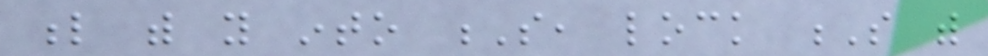l with you into S, lock S with
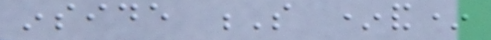inside S *and*
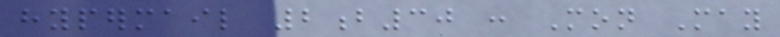hypermail 2b30 : Mon May
